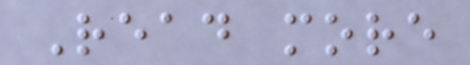Read more
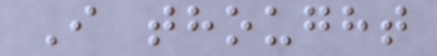I thought
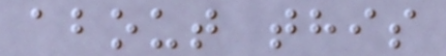about this
